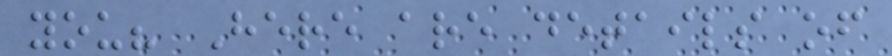you? Here are details of
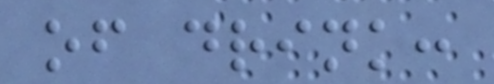of drink:
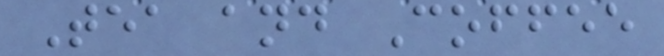Tea and Coffee
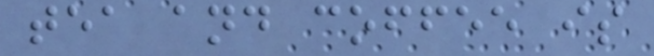tea and coffee is
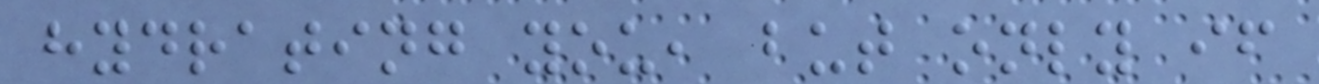hydrating you, but only if
